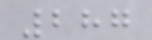287
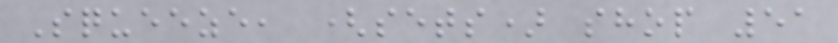Squeeze, (sets) shop 51
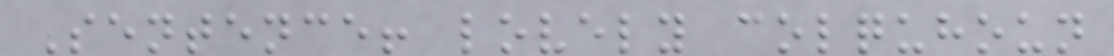Sentence! lovely colquhoun
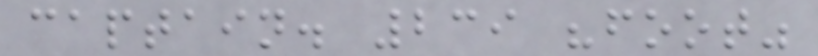captain. 239 "foot"
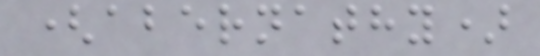(abernathy)
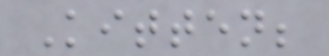Kitten;
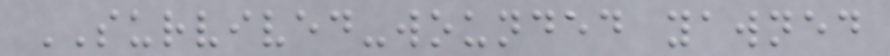SURVIVED-wounded yawned
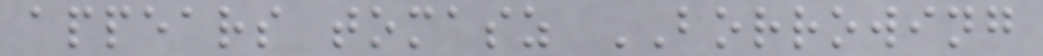appears tomasz BORROWING
